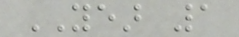YEAR 1
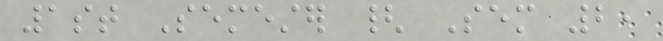1st Semester { Sem 2,
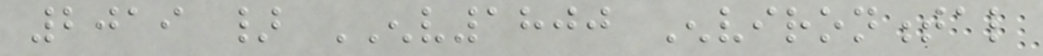2019 } ENV1800 Environmental
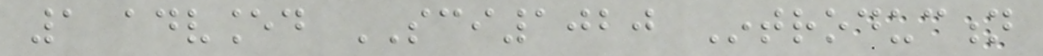1 advanced SCI1020 Introduction
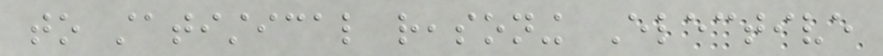to statistical reasoning Elective
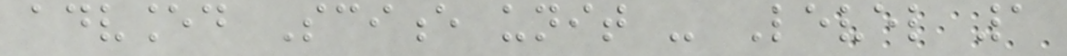advanced Science unit - Level 1
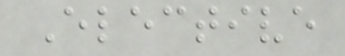Elective
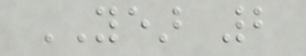YEAR 2
